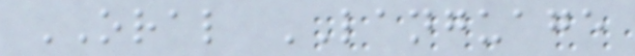ORAL LANGUAGE
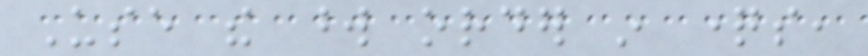Use the word order in questions,
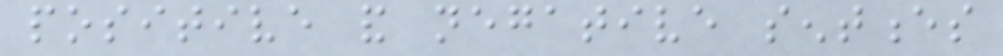positive and negative sentences
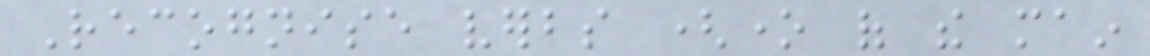Recognise verbs (one of the main
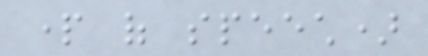part of speech)
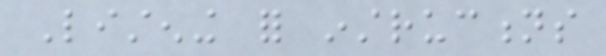Listening for instructions
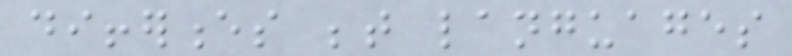differences between languages
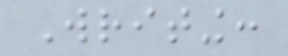Writing:
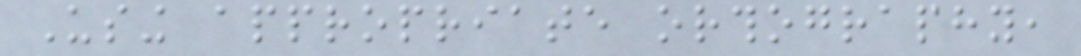Using appropriate orthography,
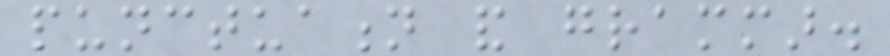punctuation and grammar.
